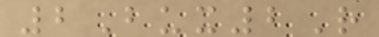2Bux2R
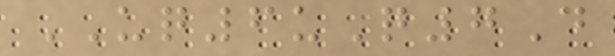UQ6uQ7D
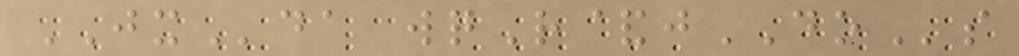JXda wqR&jDOs
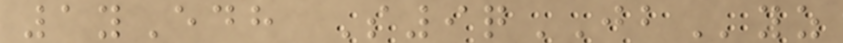1yEdh S9qJByz
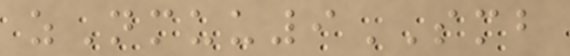zNmuu9SMB
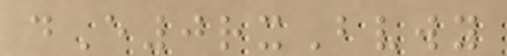dE0rxBvwy
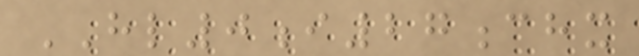HL0i27chx
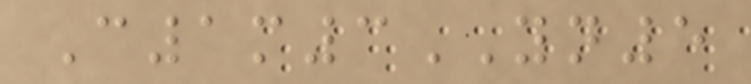C1m3YN5
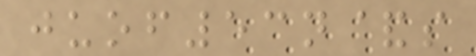juof53n&s
